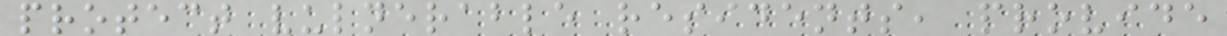protect vulnerable residents, provide
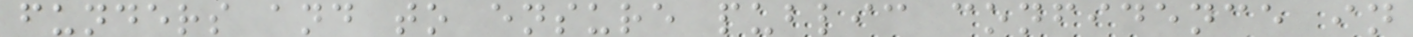funders and to ensure public confidence in
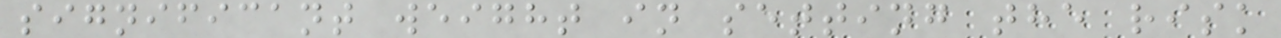significant weight in setting the risk
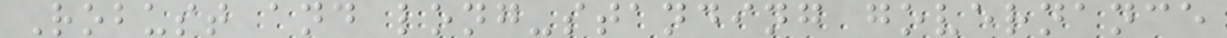Robust and long-standing governance
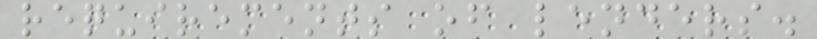requirements of lenders.
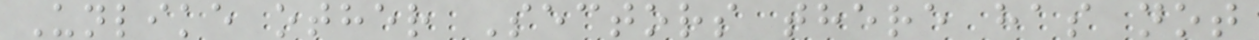Unlike other Sectors there has not
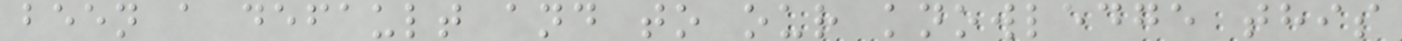been a default and to our knowledge this
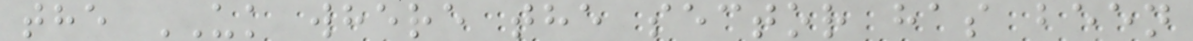the UK where the sector has been
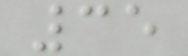35
